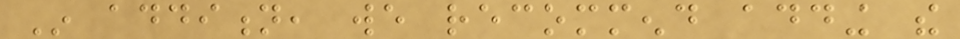In addition, we recommend adding the
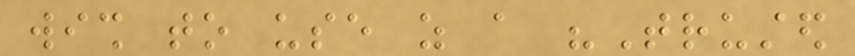wish to use as a "Trusted
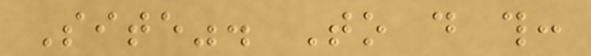Site". To do this:
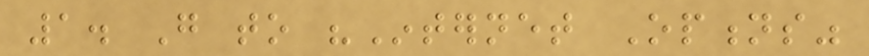1. Go to "Internet Options"
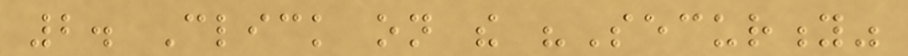2. Click on the "Security"
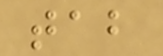tab
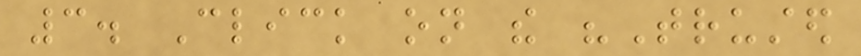3. Click on the "Trusted
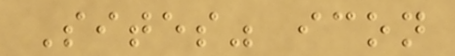Sites" icon
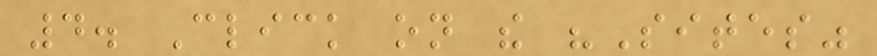4. Click on the "Sites"
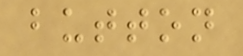button
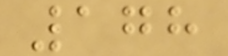178
